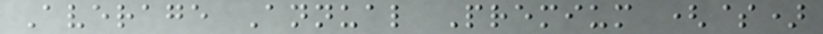Average Annual Premium ($)
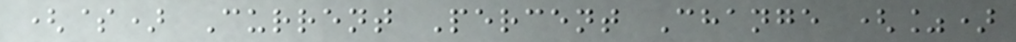($) Current Percent Change (%)
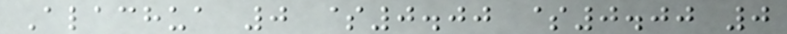Alachua 0 $0.00 $0.00 0
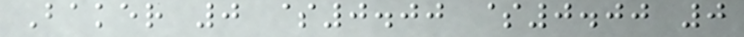Baker 0 $0.00 $0.00 0
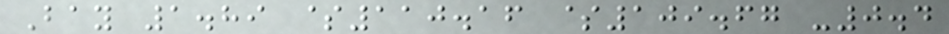Bay 1.89 $110.16 $109.67 -0.4
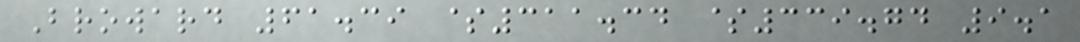Broward 61.39 $311.34 $339.74 9.1
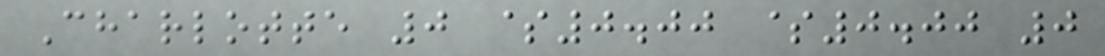Charlotte 0 $0.00 $0.00 0
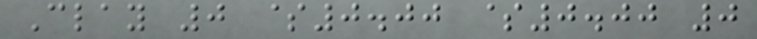Clay 0 $0.00 $0.00 0
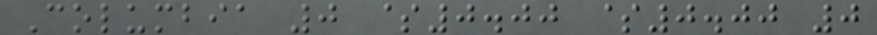Columbia 0 $0.00 $0.00 0
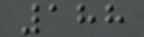188
